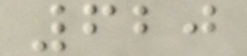620
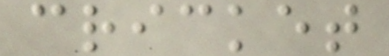cricket
